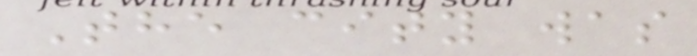The city was
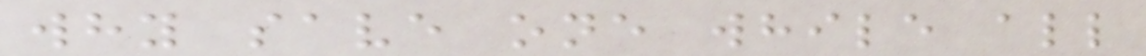why save one while all
